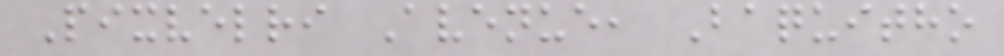Pixvelri Avenue, Baquitho
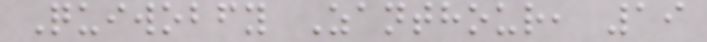Quiwobfy Zanthour, 19
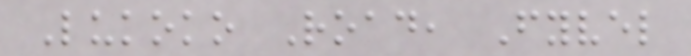Lukoko Road, Fyvel
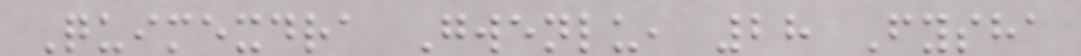Quimexdra Gwenlu, 28 Fysha
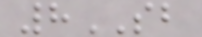8SB
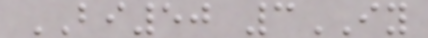BI50 3IY
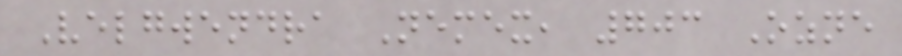Velgwendra Nemex, 703 Ozne
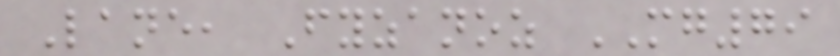Lane, Fyzanoz MG79
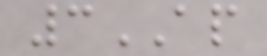3AP
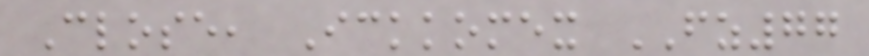Close, Ickkomex FZ77
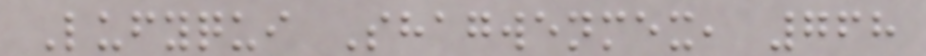Lufyqui Shagwenmex, 768
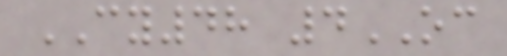CY48 4OC
